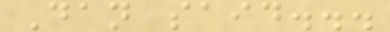Dan said...
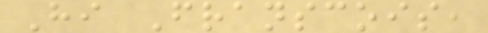Hi Franscois,
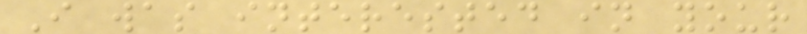I was interested in your
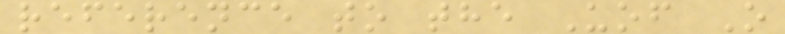reference to the Uof O
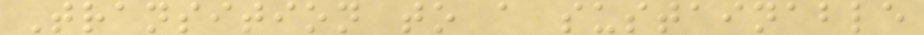Transition to a sustainable
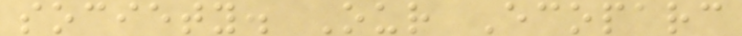society. Our Ecoparc
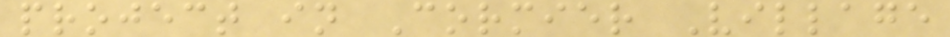project in Cormier Village
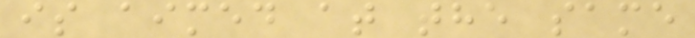is aimed at the same
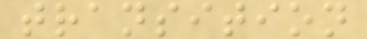transition
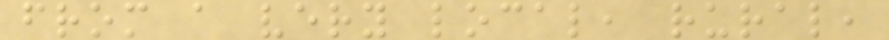from a very local, rural,
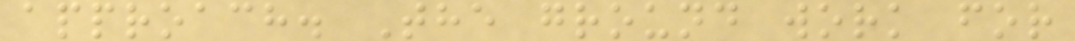approach. The ground work for
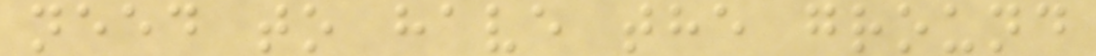need to have the ground
